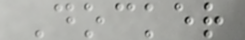Docker
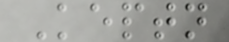Keptn
